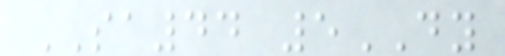SA44 5DY
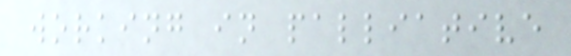working in palliative
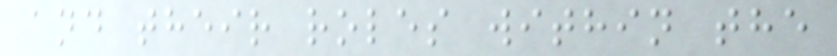and their roles within the
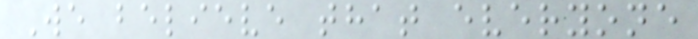We believe that everyone
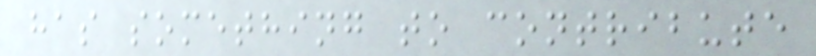has something to contribute
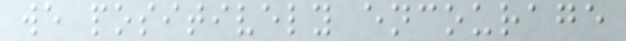we positively encourage
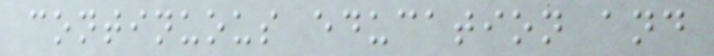continuous education and
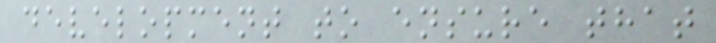development to ensure that
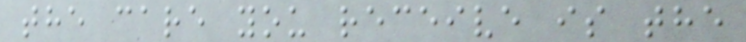the care you receive is the
